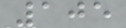105
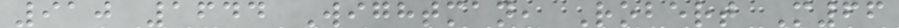910 1644 Wightman, Robert M66
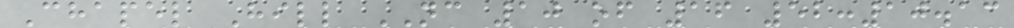Chapel Hill NC 10 of 16 52:10.13
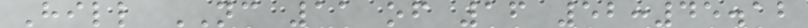Hill NC 11 of 16 52:45.12
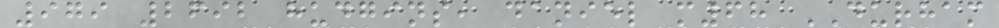979 2692 hudgins, daniel m68 DURHAM
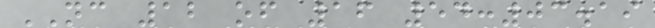NC 12 of 16 54:03.19
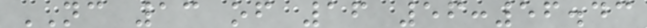NC 13 of 16 56:56.43
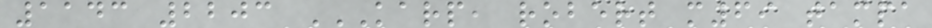1143 2203 KARP, ROBERT M69 TAMPA
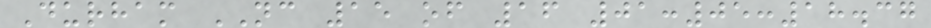Durham NC 15 of 16 01:05:18.37
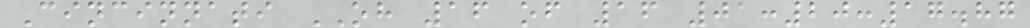Cincinnati OH 16 of 16 01:20:17.87
